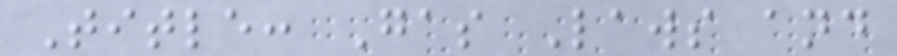Title: Gas Laws and
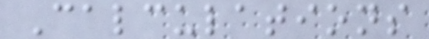Calculations
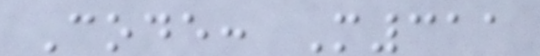Code: M311
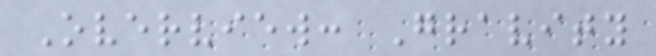Overview: Gravity
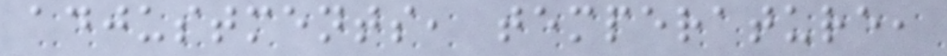adjustments, temperature,
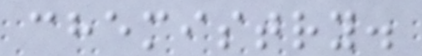chemistry.
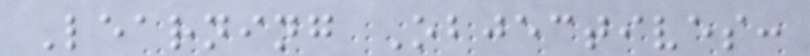Learning Objectives:
